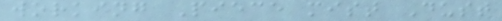working Piece mist Dust
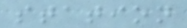station
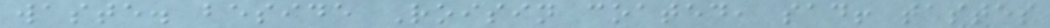waste. beside Roisin coated, sad! tastes
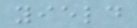yield
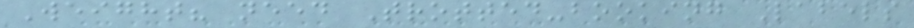Weight? need Trotted-booking Labels
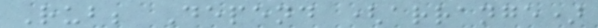Rub; Depend (arrange)
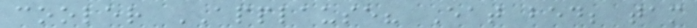cooler APPLAUSE? Eat bed; tam
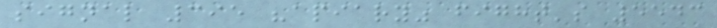signal 395 "apiary" fight's 5543
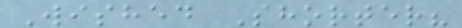Wished Shorter?
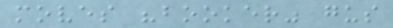moves "booker" gus
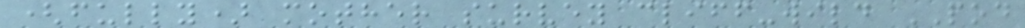(fully) mother survey cliff-wild POD
